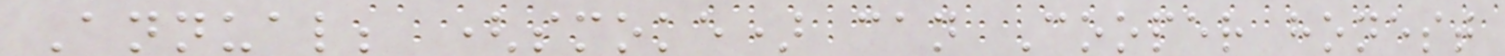Annual; (smoke) can Cooper honest
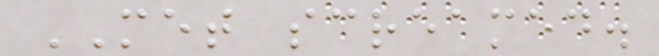MET screamed.
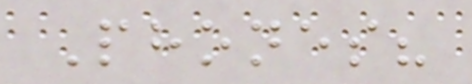Phones?
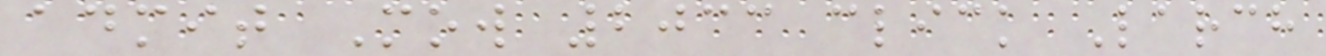admit Mow 2033 click Larch
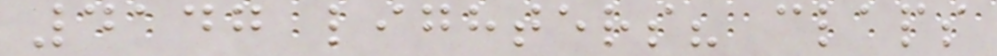4147 lighters? claps
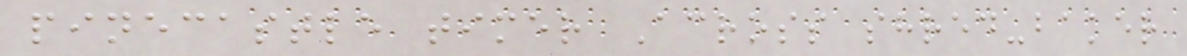pinecastle timer Across shred-baker
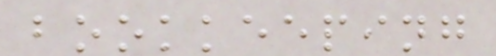bookkeeping
